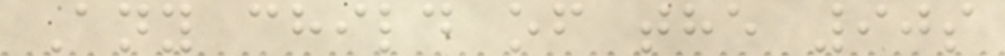Any child of the 90s
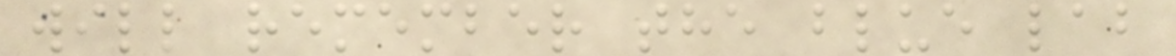will remember the blue lab
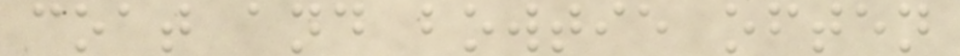coat and bowtie often
